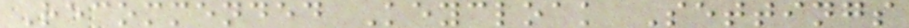Recommended Keycloak Settings
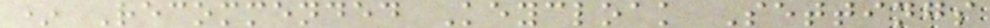* Recommended Keycloak Settings
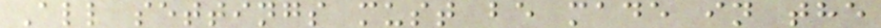All settings must be made in the
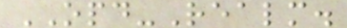OPD-Realm.
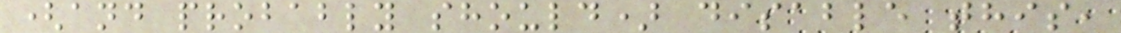(and probably should) disable this,
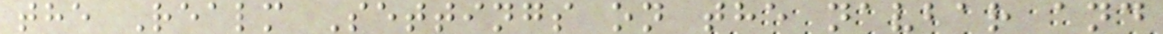the Realm Settings on the navbar and
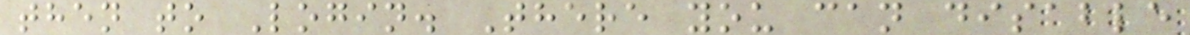then to Login. There you can disable
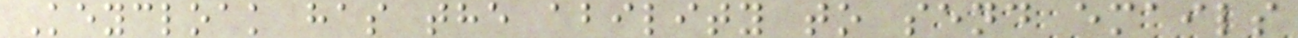Keycloak has the ability to send emails
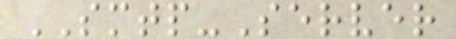SMTP-Server
